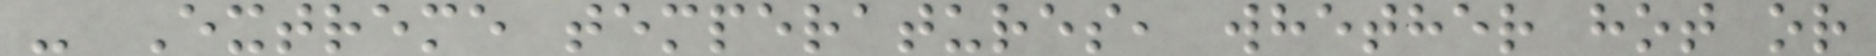- Extreme temperatures, whether hot or
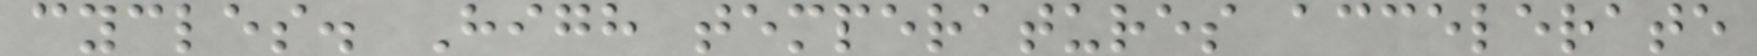cycles. High temperatures accelerate
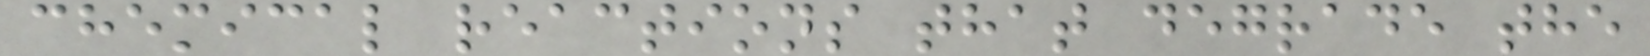chemical reactions that degrade the
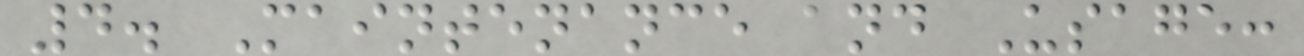4. Maintenance and Usage:
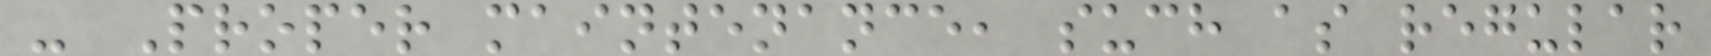- Proper maintenance, such as regular
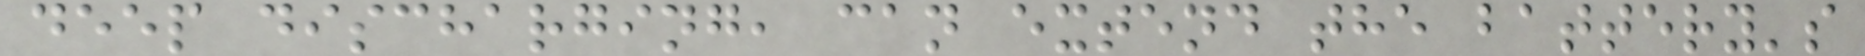deep discharging, can extend the battery's
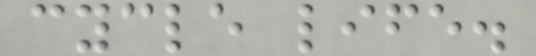cycle life.
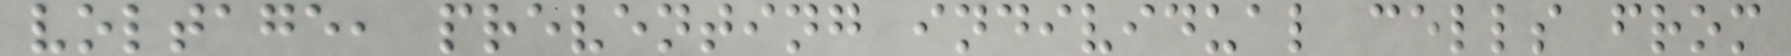voltage, preventing individual cells from
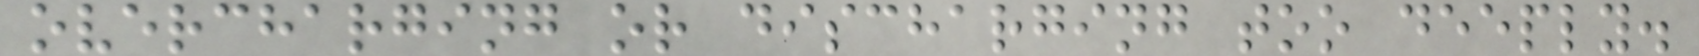overcharging or discharging too deeply.
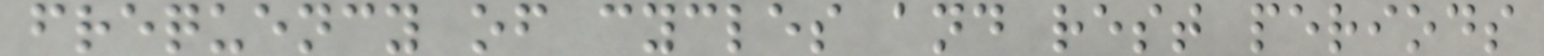frequency of cycles and rest periods
